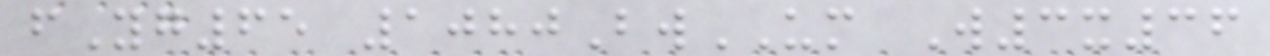fYg65 1080BwUM W3x36
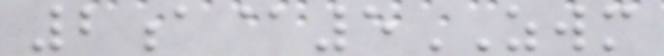2a@5ZWM
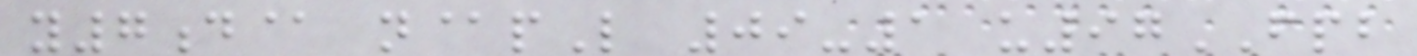y7d@ n@pL 09-1 u97FPB
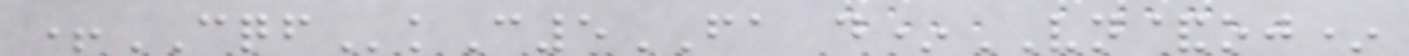+CQFkC5FA d*VN&oj*
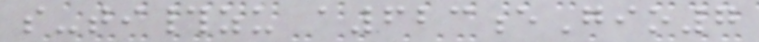s-ti#zu a623eGio7
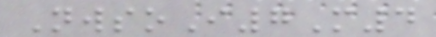NwsoI7M4
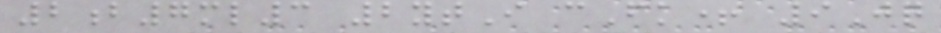2b7ml3 2ytI cFk+ 9Jq
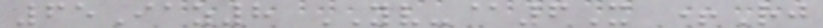65Iaz8 YV-@6X +Rj
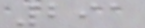291
